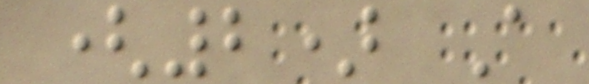(2) A
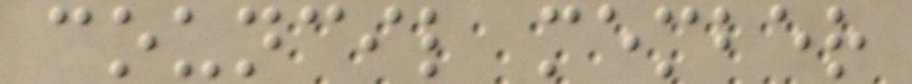council member
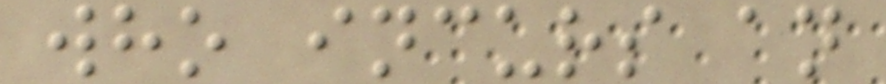who incurs an
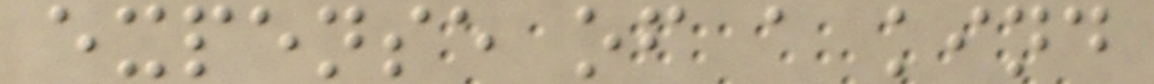expense of a kind
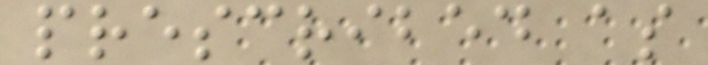prescribed as
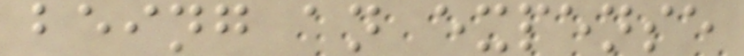being an expense
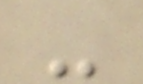-
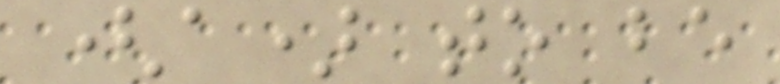(a) to be
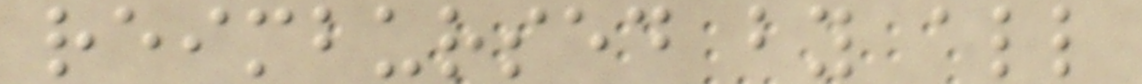reimbursed by all
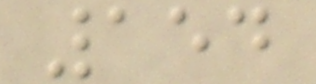154
